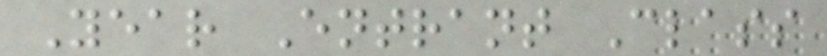Year Entrant Class
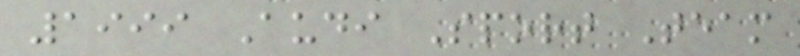1999 Audi Sport Team
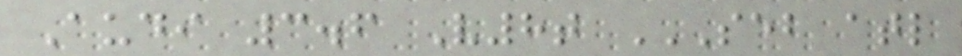Audi 3.6 V8t SEB ATL
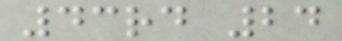43rd 24
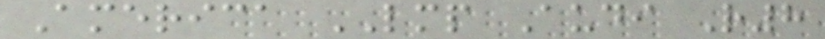America LMP Audi R8
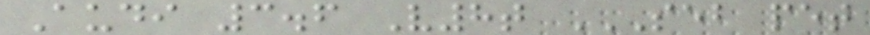Audi 3.6 V8t SEB PET
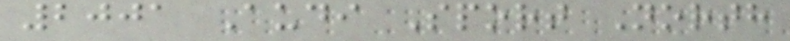2001 Audi Sport North
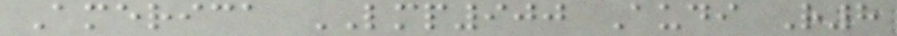America LMP900 Audi R8
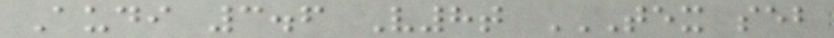Audi 3.6 V8t TEX SEB
